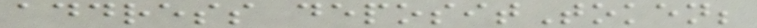address depositToken;
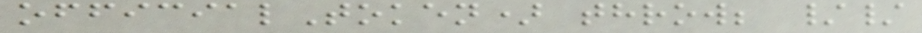officialToken) throw; //
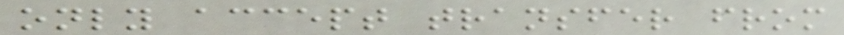only accept transfer from
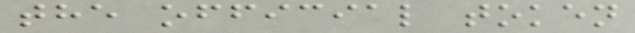the official token
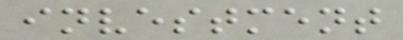investment
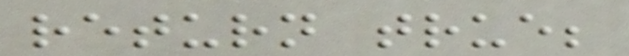return true;
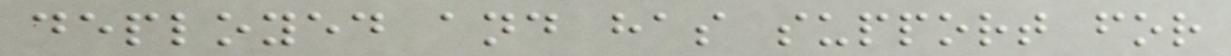deployed and has support for
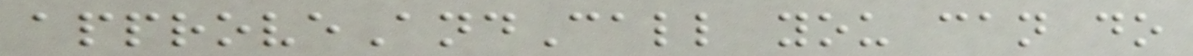approveAndCall you can do
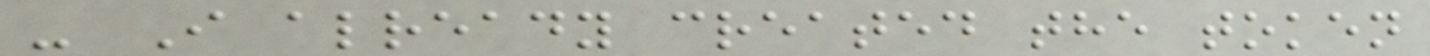- I already created the token
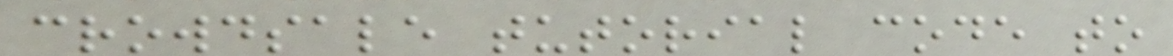crowdsale tutorial code to
